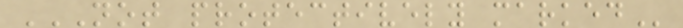NOT PROTECTIVELY MARKED
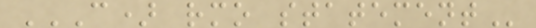C) RMO STATEMENT
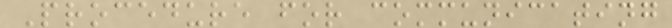Procedure for communicating
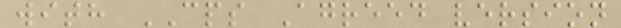with CPS Agreed version
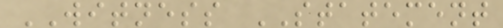WITNESS STATEMENT
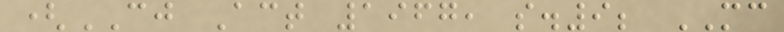(CJ Act 1967, s.9; MC
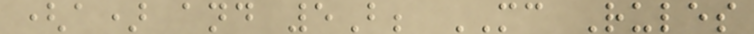(a) and 5B; MC Rules
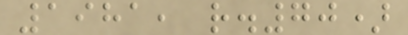1981, r.70)
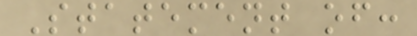Statement of:
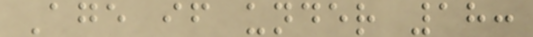Age if under 18:
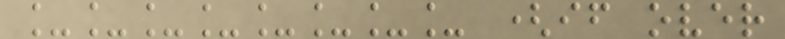________ (if over
